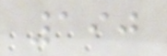190
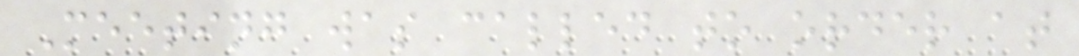Meeting was called to order at
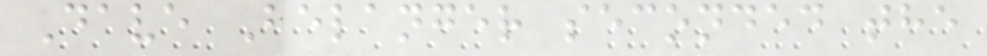Dave Belanger seconded the
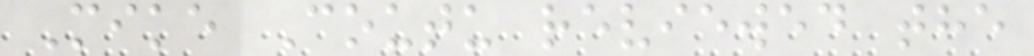Mike Coutu reviewed the
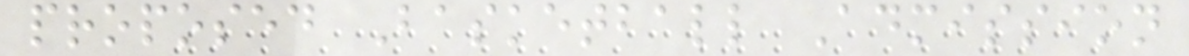proposed Basketball Admission
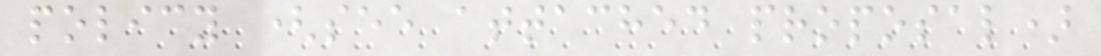policy (see attached proposal)
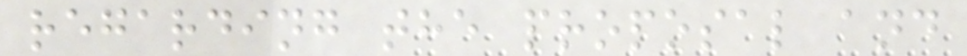regarding the proposal and
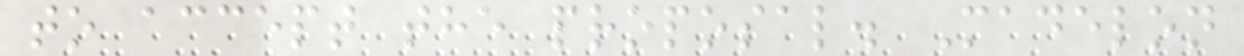to accept the proposal. Madelon
